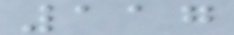117
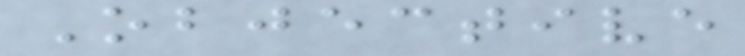Objective
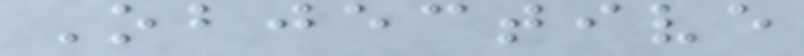Objective
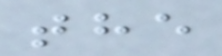the
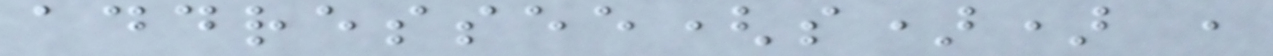addressee(s)) ,
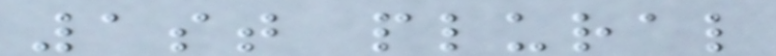1st plural
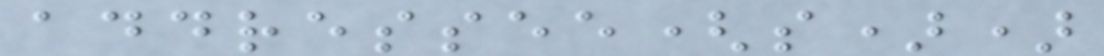addressee(s))
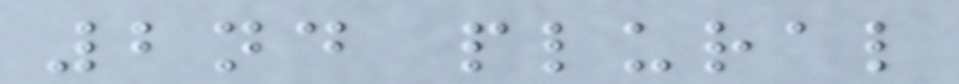2nd plural
